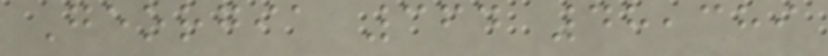Georgia 364 48,389
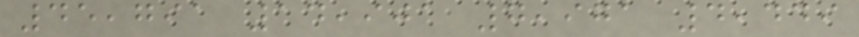45,791 14,901 7,971 4,449
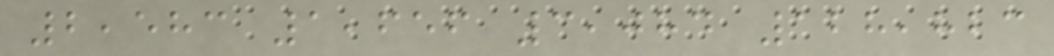2,583 1,656 3,084 128,823
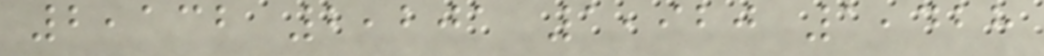2,132 2,201 1,920 1,428
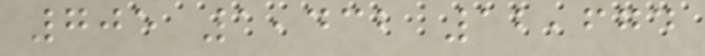705 1,432 12,674
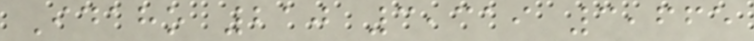Idaho 210 3,319 3,665
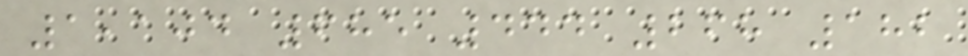1,104 685 444 268 182
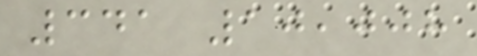341 10,008
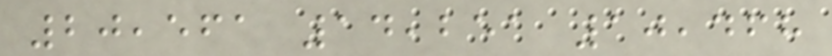20,561 14,251 10,468
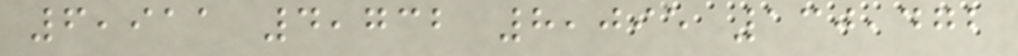6,911 4,732 8,095 130,472
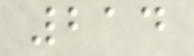214
